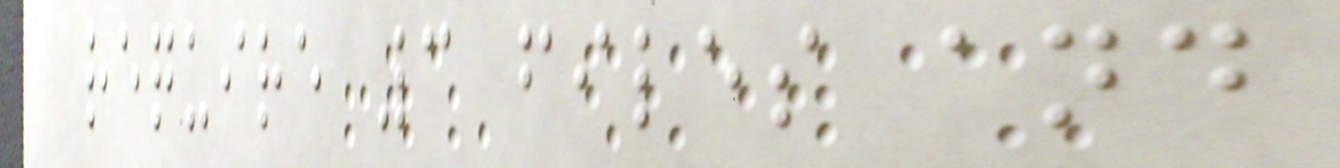require 3 files and
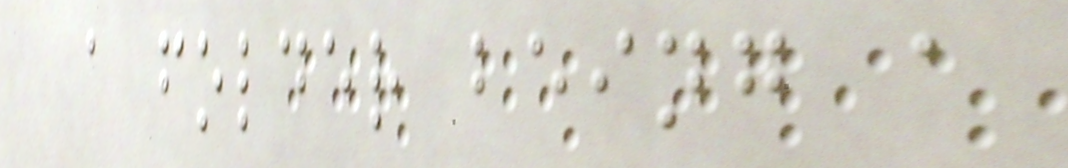a folder being a
